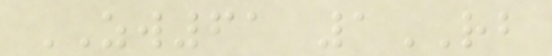ZW61 1RB
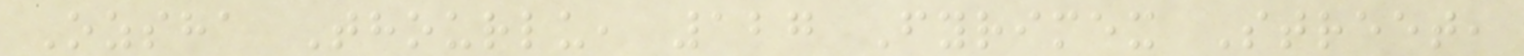Ozsha Thourlu, 127 Fyrimex Street,
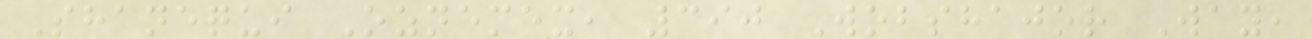Shanequi Oznemex, 390 Wobshajor Way,
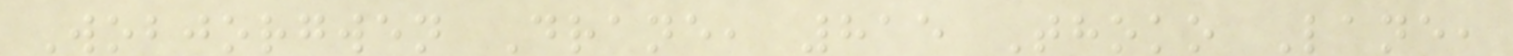Wobjorgwen Drane, 815 Thoko Lane,
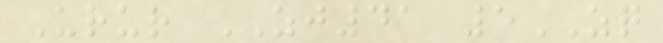Urur ZJ41 5ZQ
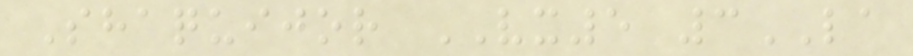Shaquijor VX5 3LA
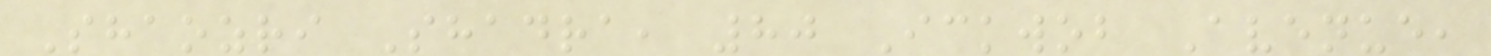Shaozri Shadra, 80 Ickwob Avenue,
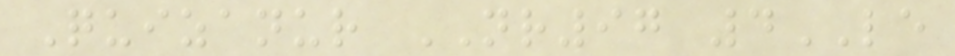Quizanur NR97 4LE
